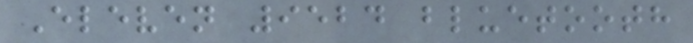Eleven 9524 bluetooth
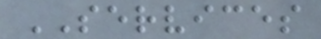SERVICES
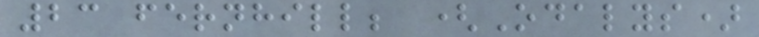23 fernhill; (Odalys)
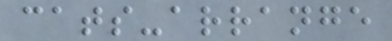cats-arrange
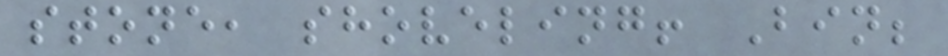stone, shoveling! Bin;
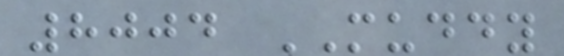8004 MUDDY
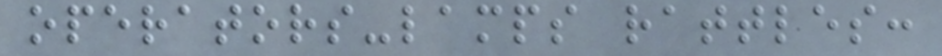operators-lamps rattles:
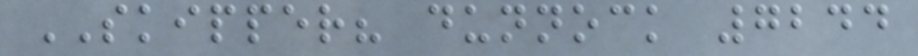SKIPPER? dunnock 7244
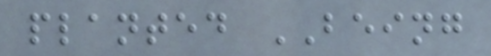planted BEING
